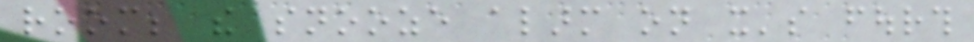room; the snooze alarm on it's fourth
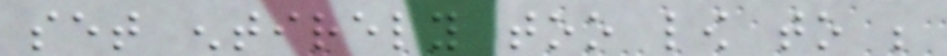set entirely too low to be
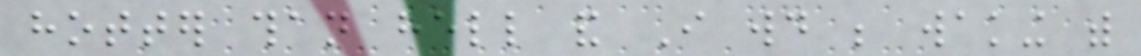hotter than hell and I would be waking with
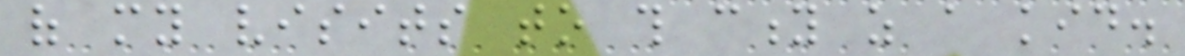of my visits to this city as a kid.
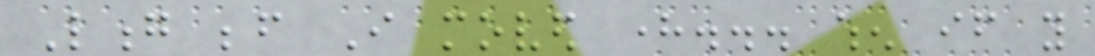Long before I moved here... when if you
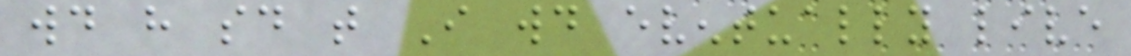would have said that I would eventually live
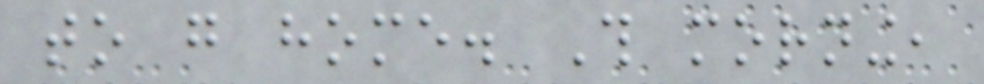to go home. This morning,
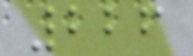226
